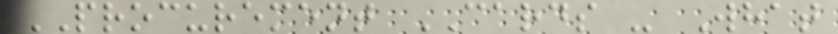PROCUREMENT CARDS - What
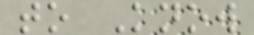to Know
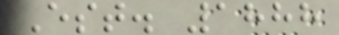Est. 1888
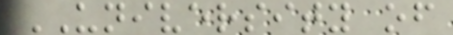UNIVERSITY of
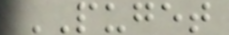PUGET
